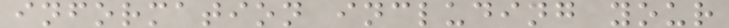information including your
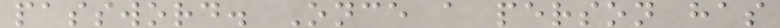password. Once a person has
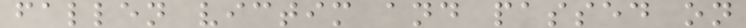fallen victim and passed on
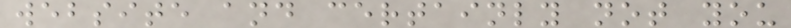website and certainly not you
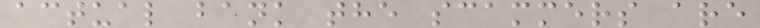actual bank the scammers are
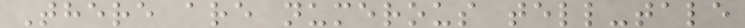There are numerous tell-tale
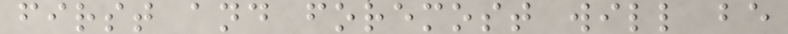first and foremost will be
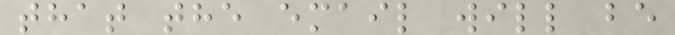that the email will be
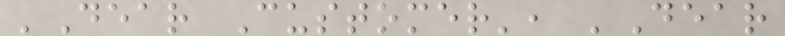'Dear Customer', 'Dear
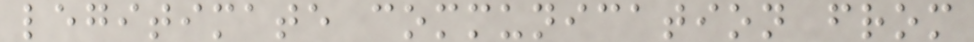legitimate communication from
